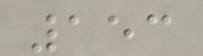153
